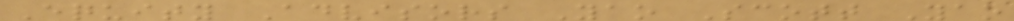Equity Advisors Yao Scott Yao
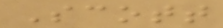Scott
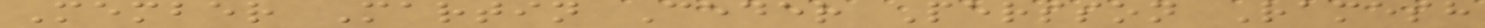Member Martin Ceder Persson Ramesh
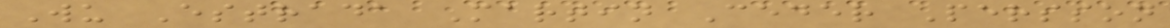Wu Estrada Martin Ceder Persson
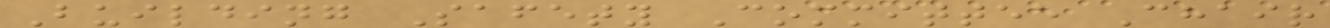Building Safety Committee Chair
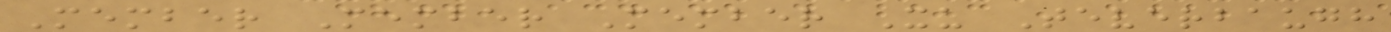Member Member Member Xu Teverbaugh
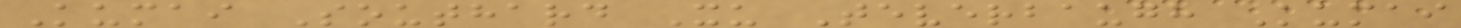Kumai Southard Xu Teverbaugh Kumai
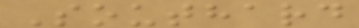Southard
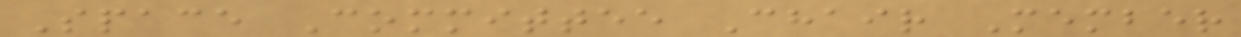Space Committee Chair Member
